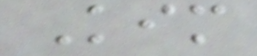Kim
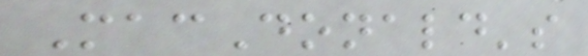MacDonald's
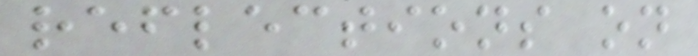reflections on
